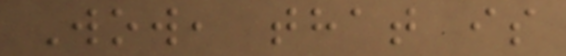Wow, that is
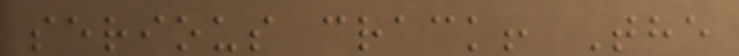serious crack! The
